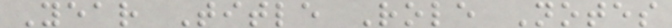Year Title Role Notes
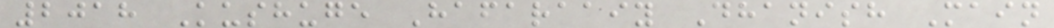2018 Kushuge Hafaraaiy Dhanish Main
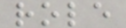role
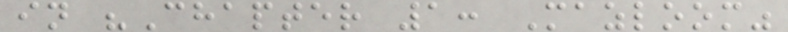in "Chapter 1: Mazloom"
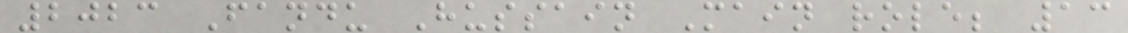2023 Fandu Hussain Main role; 13
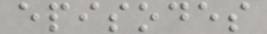episodes
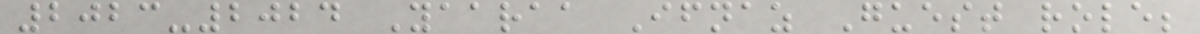2023-2024 Yaaraa Ifnaz Guest role;
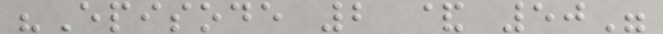"Episode 2 & 50"
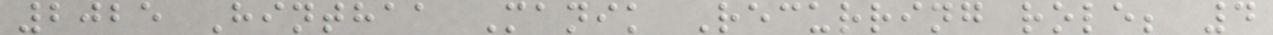2025 Hinthaa Manik Recurring role; 4
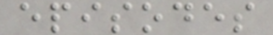episodes
